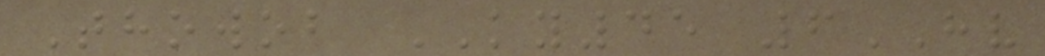Thowob KY45 6HV
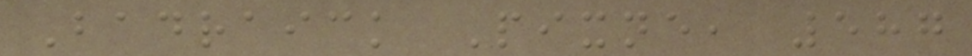Badraick Pixne, 587
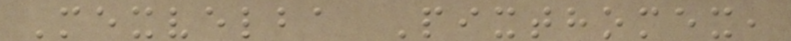Mexvelba Pixthomex,
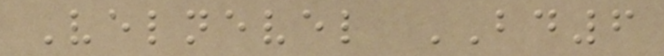Velnevel BD6
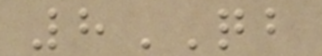8QB
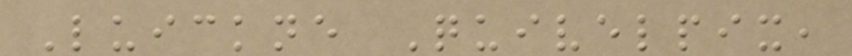Luickne Quivelpix,
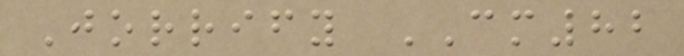Jorrify CM82
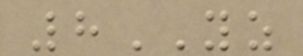8YZ
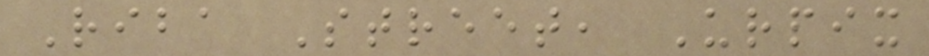Riba Street, Urpix
